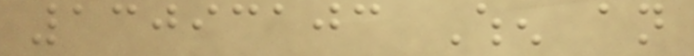13093103 When an
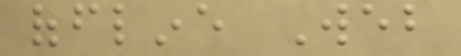offline Web
